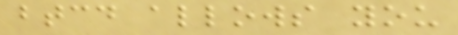btcd allows you
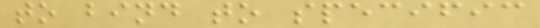to bind to specific
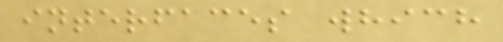interfaces which
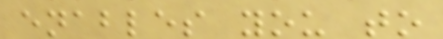enables you to
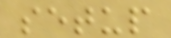setup
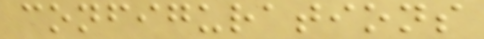configurations
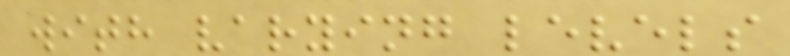with varying levels
